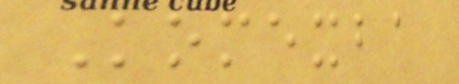Komexba
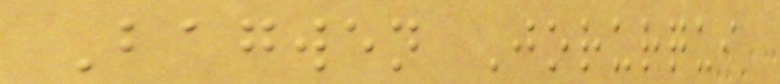Bagwen Jorurqui
